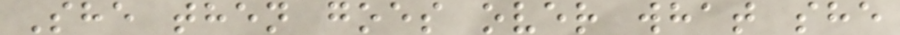She then goes over what she
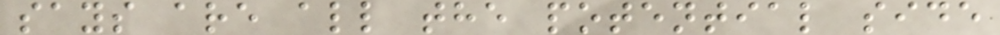says are all the potential side
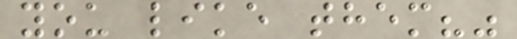you like them?"
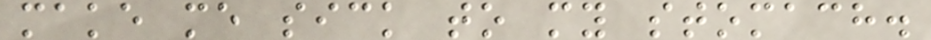make me sick to my stomach.
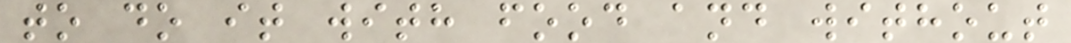to do it with food and without
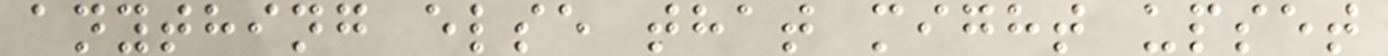anything else that might upset
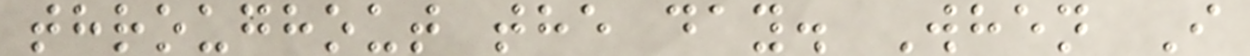throughout the day. When I
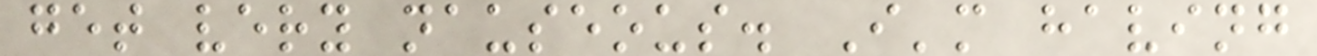get very nauseous. I'm having
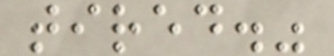tired."
